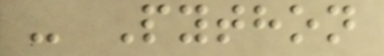- Python
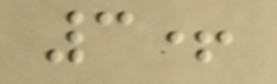3+
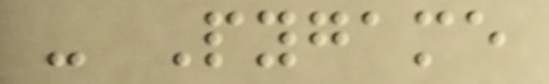- Pygame
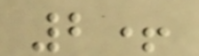2+
